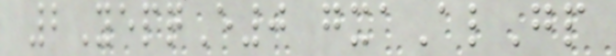2YepqE0 gxaAlGp
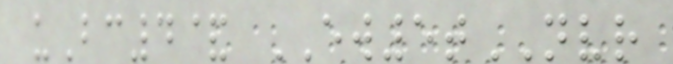uBc4& EW5tNVR
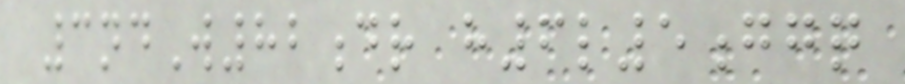3ndW82dr h6l5ggq
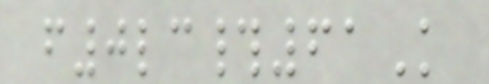f0lc#61K
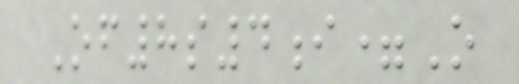Of8s4i=O
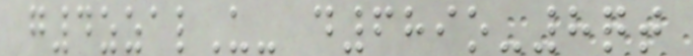g4zzalU- d689o-8qt
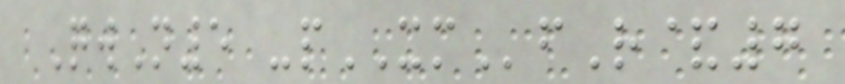QwN5 -pXMfR&7
